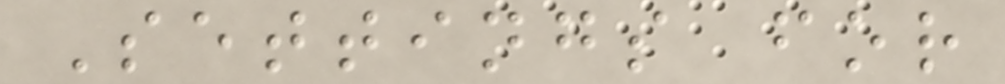Settings for
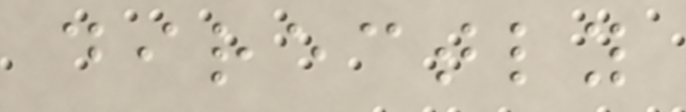directly
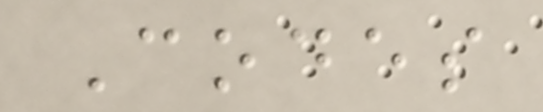Codes
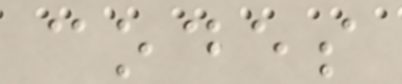codes
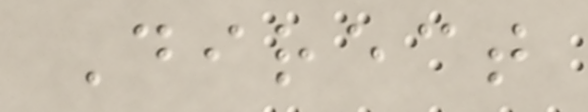Direct
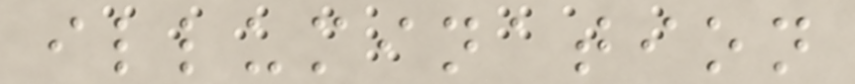illumination
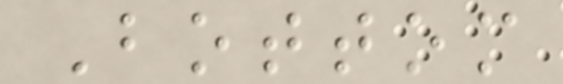Bottom
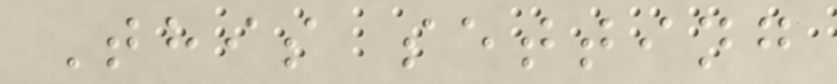This setting
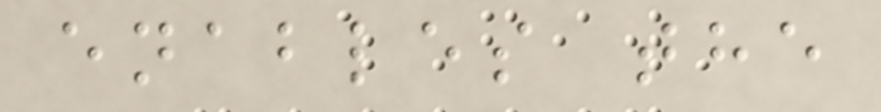enables the
